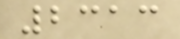2313
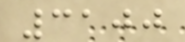3100
